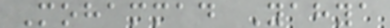Mohammad Yahya
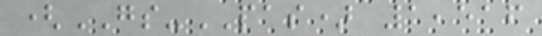(GS-PAS) 1,516
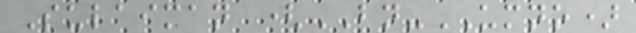Sulaiman (BN-UMNO)
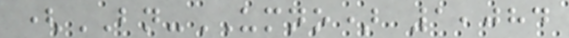(BN-UMNO) 1,084
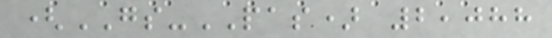(GS-PAS) 2,088
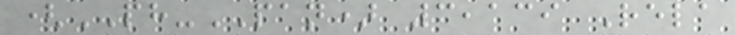(PH-PAN) 3,139 Rela
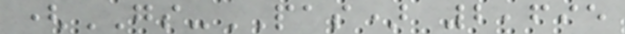(GS-PAS) 2,695
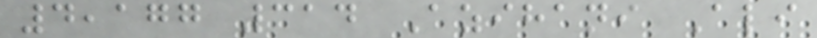4,177 314 Azihani Ali
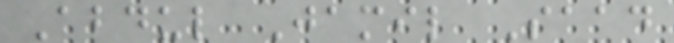Abdul Jamil Saad
